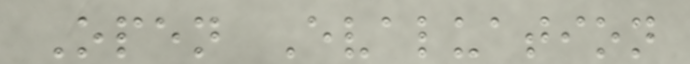Open Evaluation
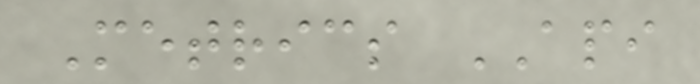Metrics API
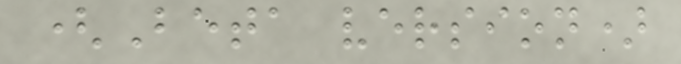(Beta version)
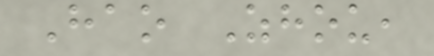Hao Zhou,
